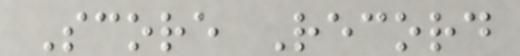Score Record
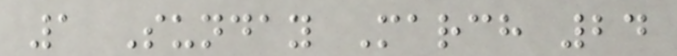1 Sunday March 24
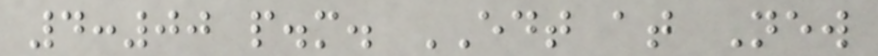4:00 p.m. EDT at New
